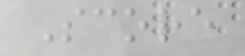Score
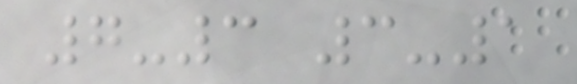7-3 3-1
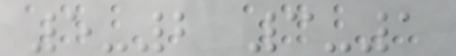5-2 3-1
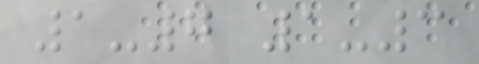1-7 1-3
